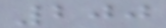200
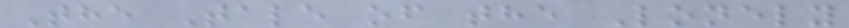The Tale of the Lonely
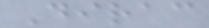Dirac
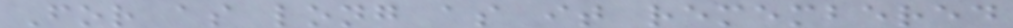For as long as it remembered
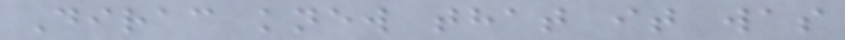Dirac knew that it was
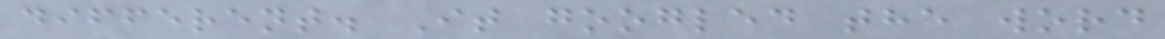different. It googled the word
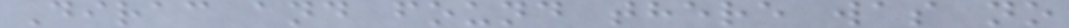Dirac and found there was no
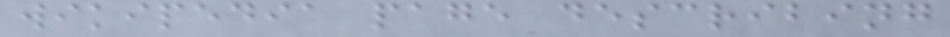wikipedia page describing
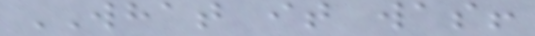WHAT it was!
